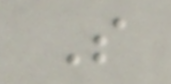S
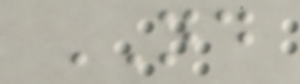ND
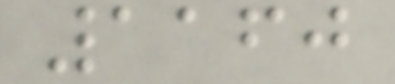1160
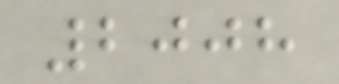2008
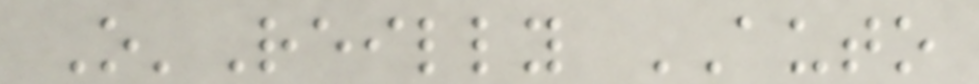O'Reilly AUTO
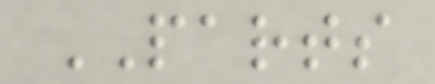PARTS
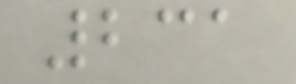231
